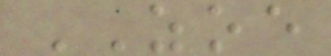ZOE
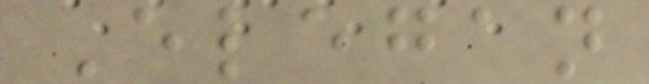Elegan
